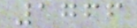1766
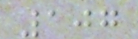107
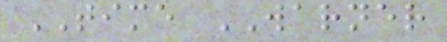TIME WARNER
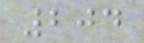204
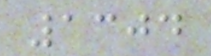1304
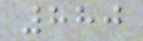880
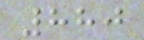880
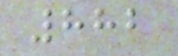882
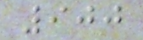900
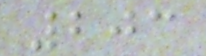203
